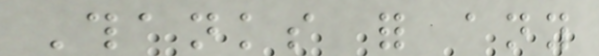Thanks for any
